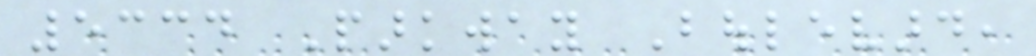5334 Parkway Boulevard,
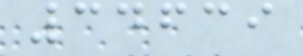34639
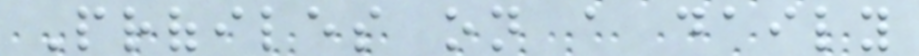Profiles on a daily
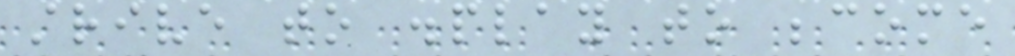strive to display to become
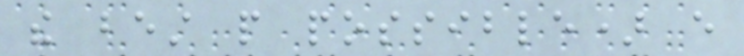the best people possible) every
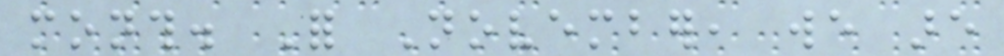month. For November, we are
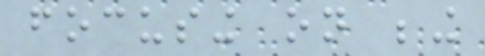focusing on being
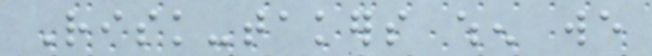Risk-takers when we
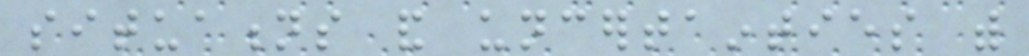situations and uncertainties with
